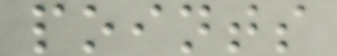points
